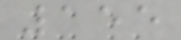155
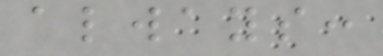always:
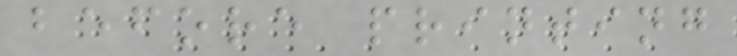before printing
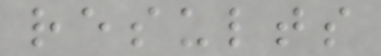results
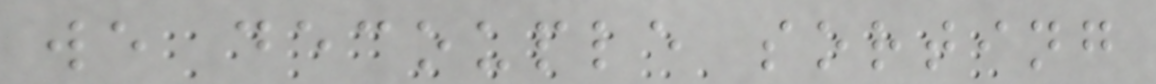we decouple sorting
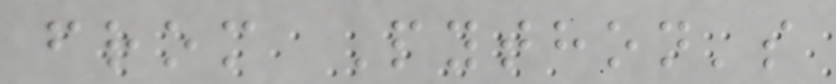from Python's
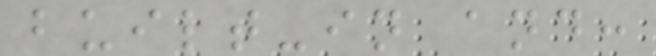built-in and:
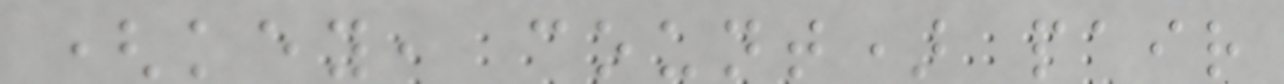(key, count) pair
